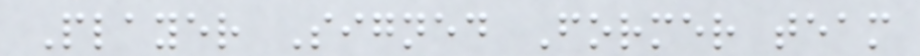Player Signed Former team
